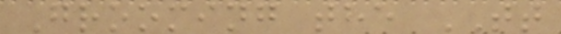Grooming the TT
